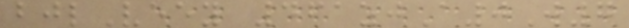bjlVeey 461zjA0W7
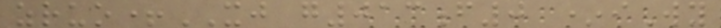zruo+XJ g013f0 *iWy
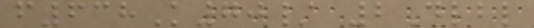f638K70/ 2Dlbl
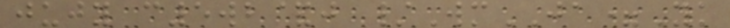jujy c5wb&j /WmJA=Yk
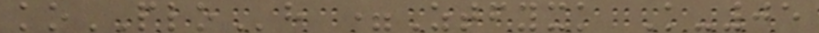koPLOh =Ztfyxk K-05
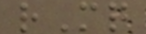rMq
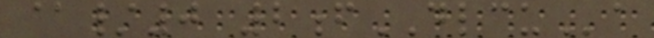@/0 2fDLCUa
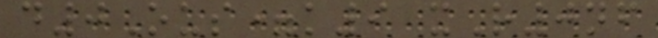d0Ous=k9 xR0nf
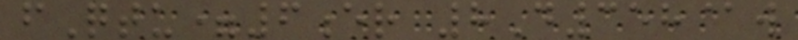fQtu=6er 8D358@w
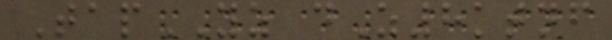TapYZ dZ8ktnf
